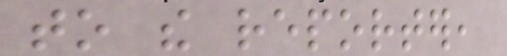to the reporter,
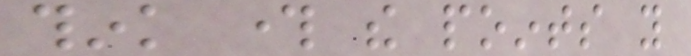think through the points you
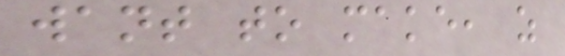want to make, as
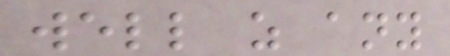well as any
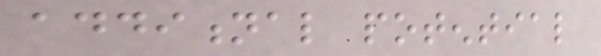additional potential
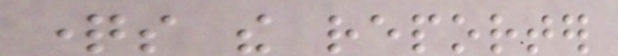questions the reporter
